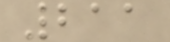211
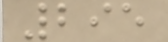295
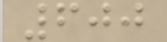600
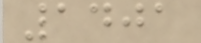1401
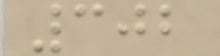302
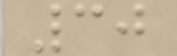30
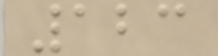123
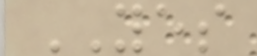YES
